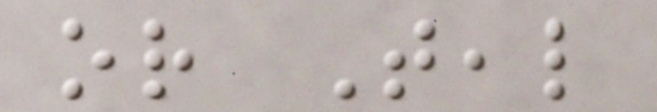or Teal
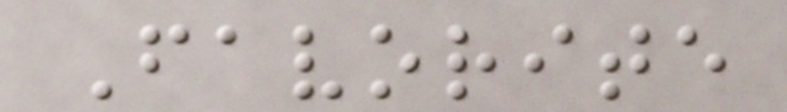Favorite
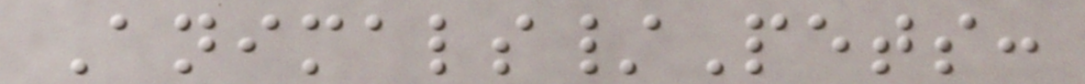Animals/Pets:
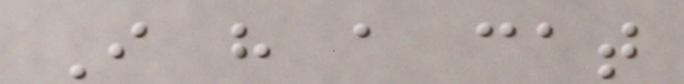I have a cat
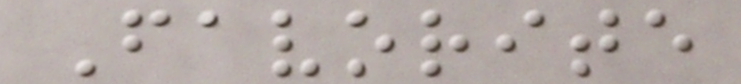Favorite
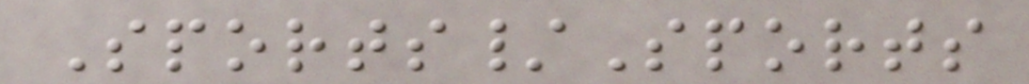Sports/Sports
